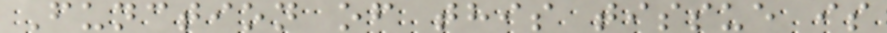Function of this tissue is
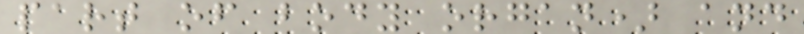part of body organ) and
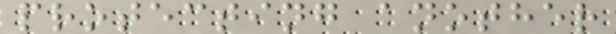protecting another
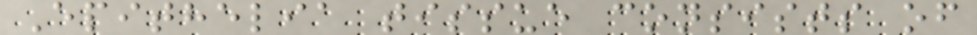Epithelia tissue consists of
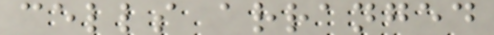cells arranged
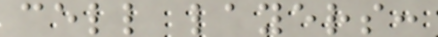cell layers:
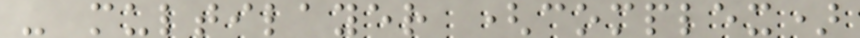- multilayer (complex)
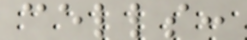cells:
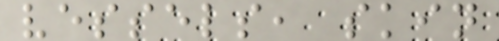vessels, skin
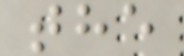the
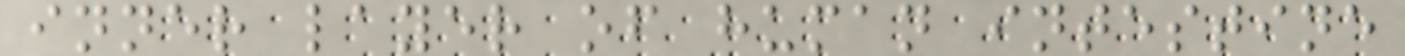inner layer of human intestine
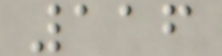116
